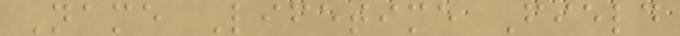Name Lifetime Field
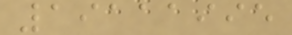19111995
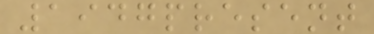1947present
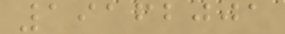19162001
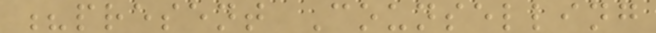?present Counselling
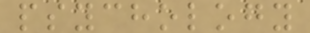psychology
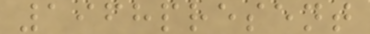1968present
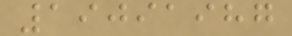19091987
